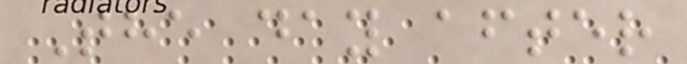The day after
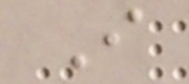I
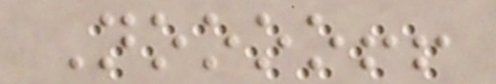Noooo!!
